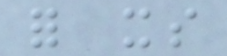for its
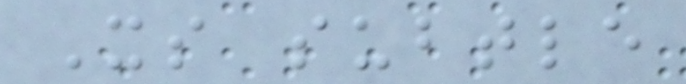Its subtle
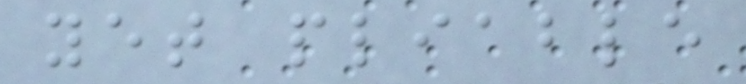yet pliable
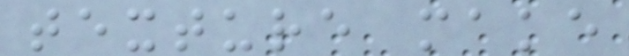texture make
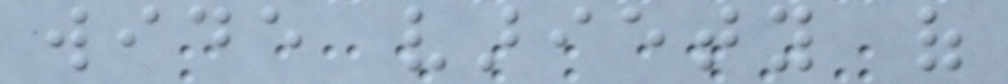wide variety of
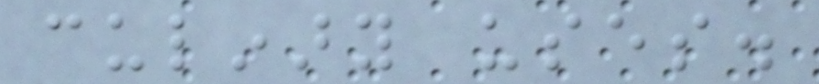culinary uses.
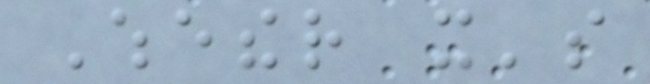Whether it's
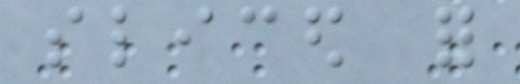sliced for
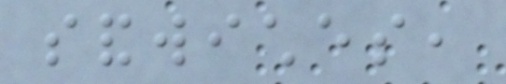sandwiches,
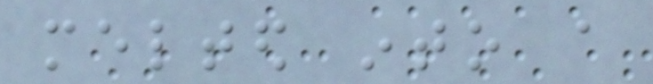melted into a
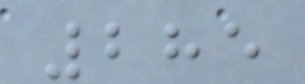285
